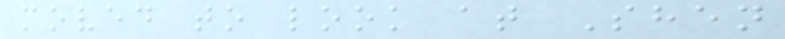moved to look at Shen
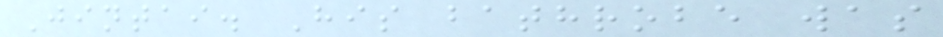Jintai. His bathrobe was
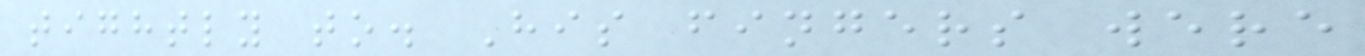tightly to. His fingers were
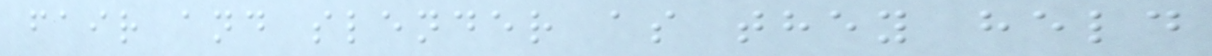fair and slender as they held
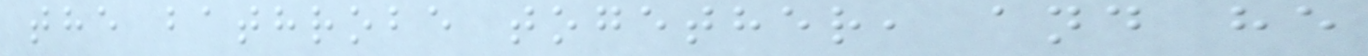the bathrobe together, and he
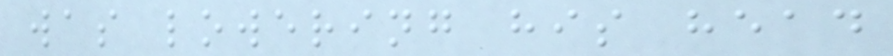was lowering his head
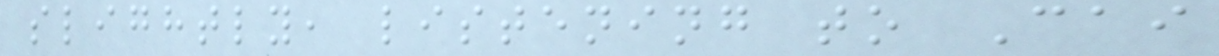slightly, listening to Cai
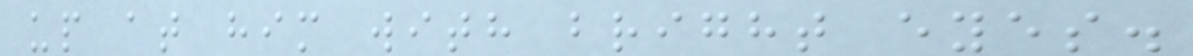up at him with bright eyes.
